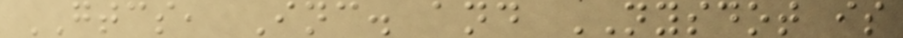GTCS, Inc. and NYSDOT is
